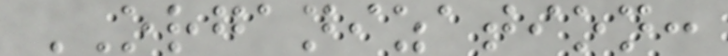ORGANIZATION:
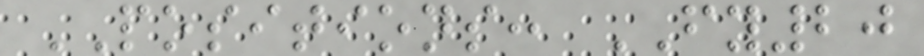POSITIONS: FY20
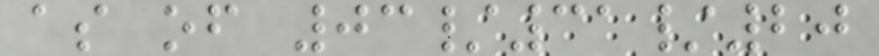as of 03/31/20
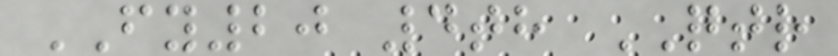FY20 4th QTR
